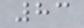83
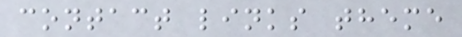contact links theme
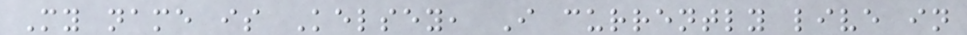My name is Kelsey, I currently live in
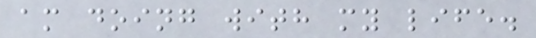am doing with my life.
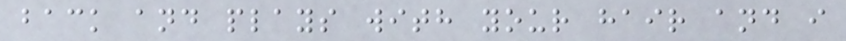back and plays with your hair and i
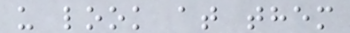u look at them
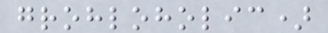grohloholic)
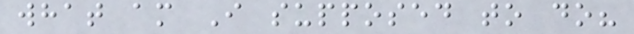what am I supposed to do?
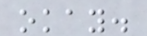okay.
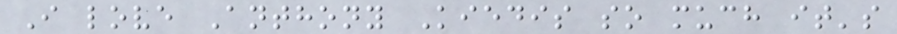I love Anthony Kiedis so much it's
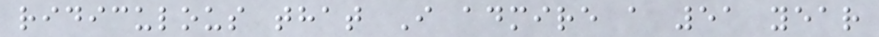ridiculous that I admire a 51 year
